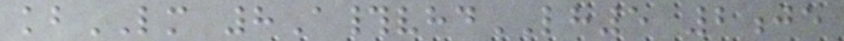kbLM 8A#vhdLH5 2je
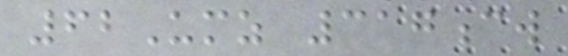62Umz 317cw
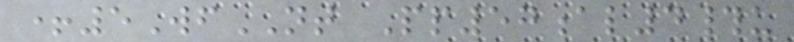+5WfNT Pp57al4#u
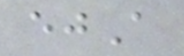ejA
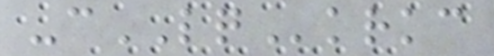-cLQkrkc
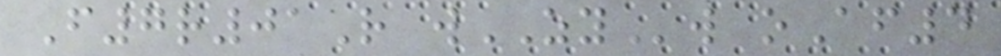F7r01R wZYw oAf4
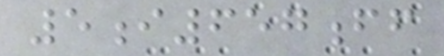5i657ff
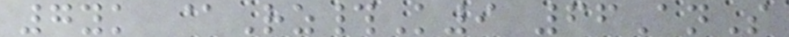7yk @Rz#K9 66AnS
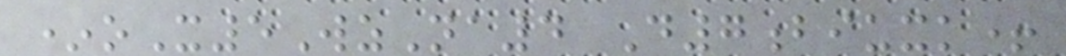*oX5WzNa4 D7biuxk+
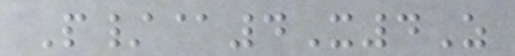P/@4X4Z
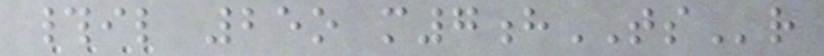#il 25o m7hTSr
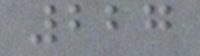227
